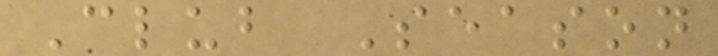Club Season
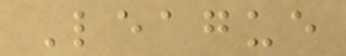League
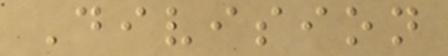Division
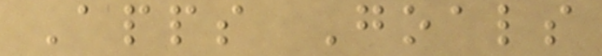Apps Goals
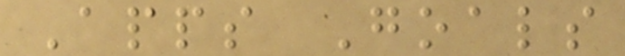Apps Goals
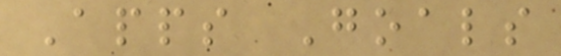Apps Goals
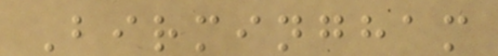Birmingham
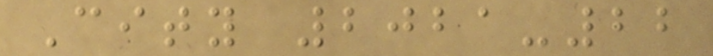City 2021-22
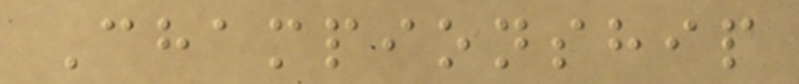Championship
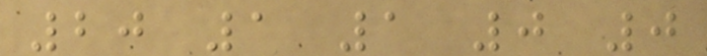20 1 1 0 0
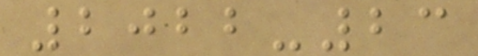2022-23
